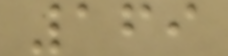169
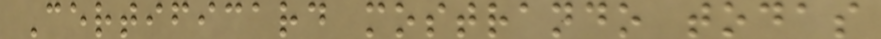Certificard mostrando todas
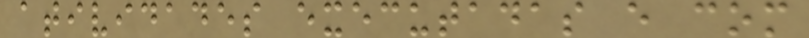atividades executadas e com
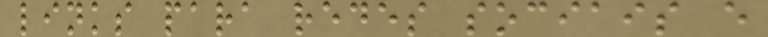links para redes sociais e
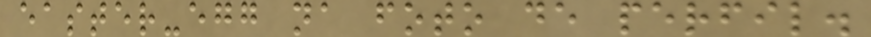easter-egg na foto de perfil.
